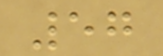57
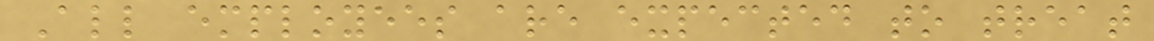All employees are expected to treat
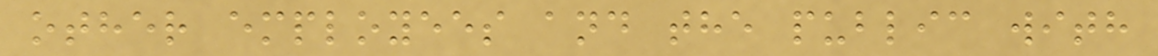other employees and the public with
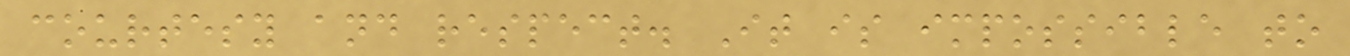courtesy and respect. It is impossible to
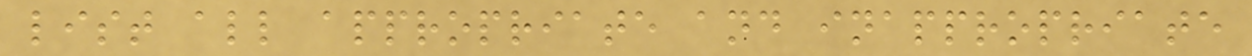list all appropriate and inappropriate
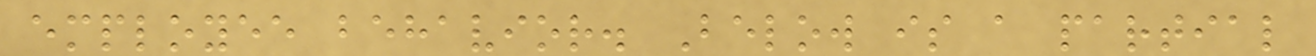employee behavior. Below is a partial
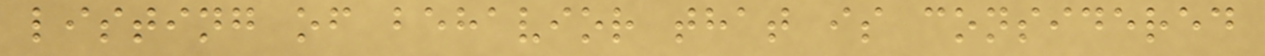listing of behavior that is considered
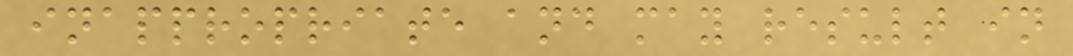inappropriate and may result in
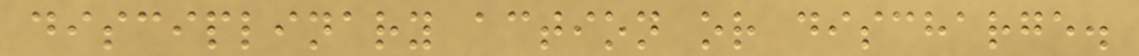disciplinary action or discharge.
